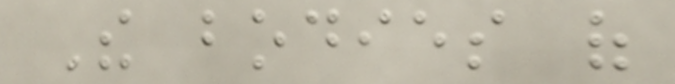The bodies of
